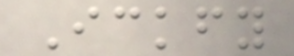Ickfy
